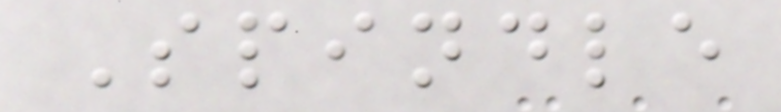Spindle
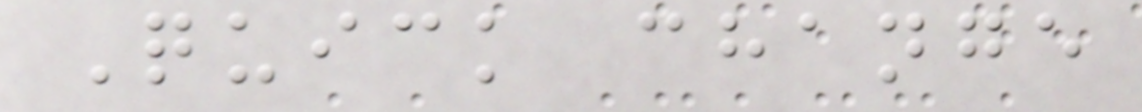Quick change
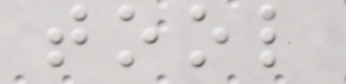tool
